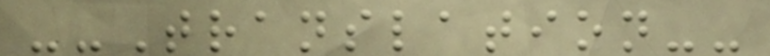--Translation--
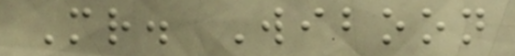Mr. Wiboon
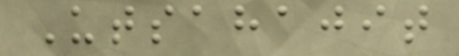Utsahajit
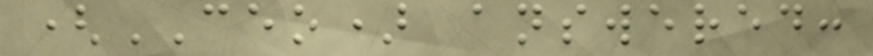(CEO) answered:
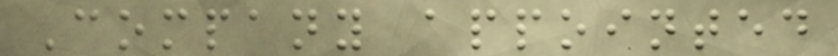Company appointed
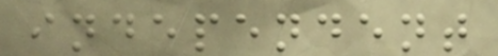independent
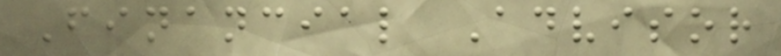Financial Advisor
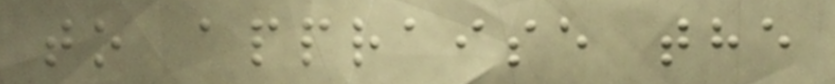to appraise the
